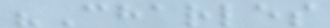"Charles
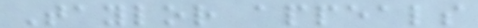Taylor appeals
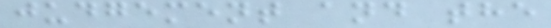judgement and the
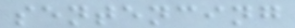sentencing
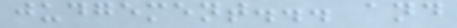judgement... and
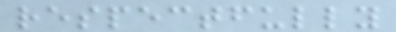respectfully
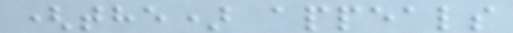(the) appeals
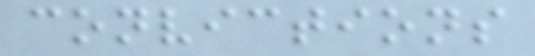convictions
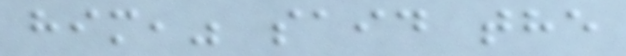him," said the
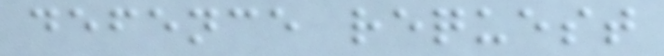defence request
